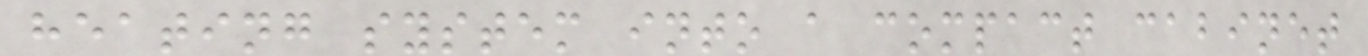heating system into a compact cabinet
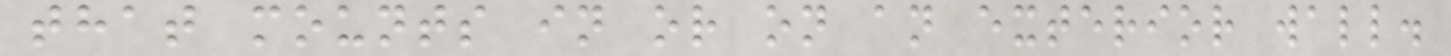that mounts in or on an exterior wall.
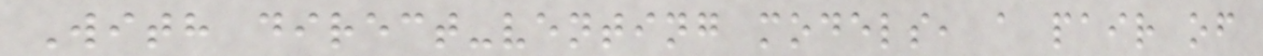With direct-venting models, a pair of
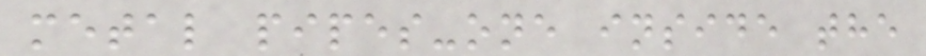metal pipes-one inside the
